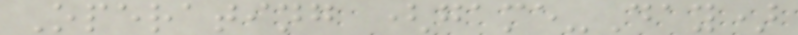Operating (game-Day)
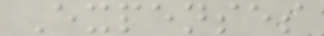Expenses
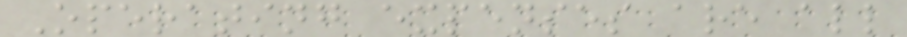Operating expenses are all
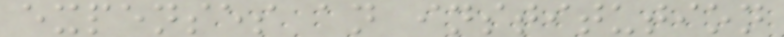expenses an institution
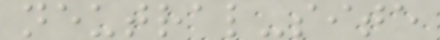neutral-site
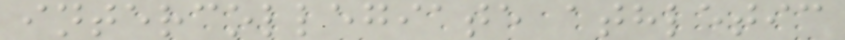intercollegiate athletic
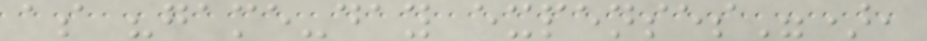as "game-day expenses"),
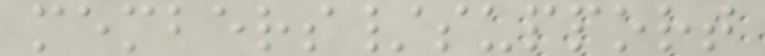members/support
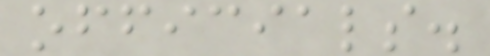officials.
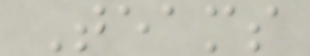Teams
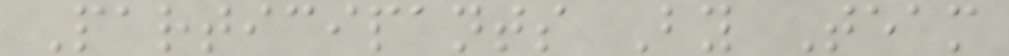Participants By Team
